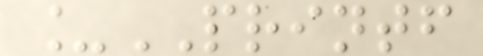_PRINTF
